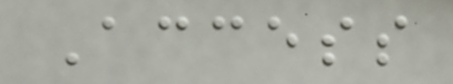Access
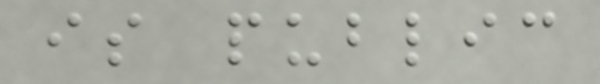is public
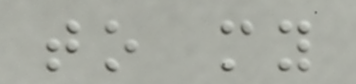to my
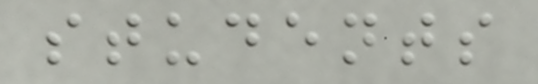students
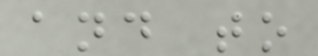and to
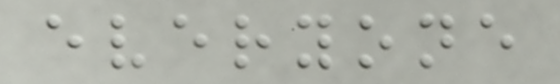everyone
